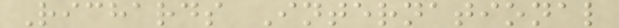Richards International
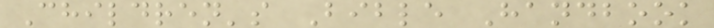Children's Bible Handbook
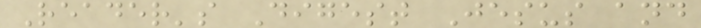Reader's Digest Jesus and
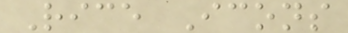Rice Icons
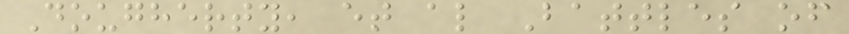Dougherty, et al Battles of
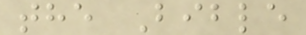the Bible
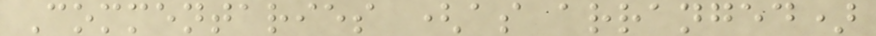Commentaries (as arranged)
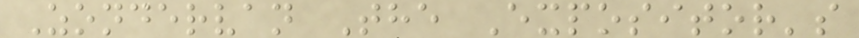Zondervan The Expositor's
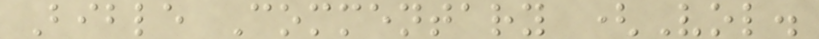Bible Commentary (Vol.
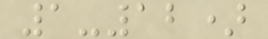1-12)
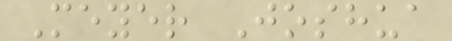Meyer Joshua
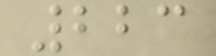223
